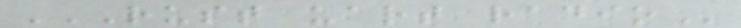RUST UART RADIO
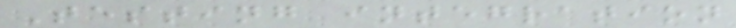Testing integration
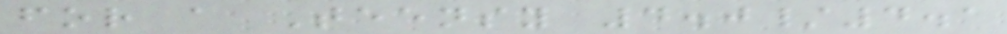for a Teensy 4.0/4.1
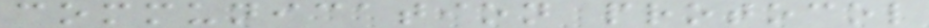communication protocol
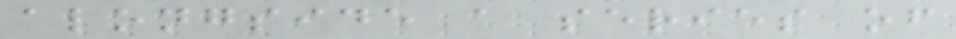alongside a series of
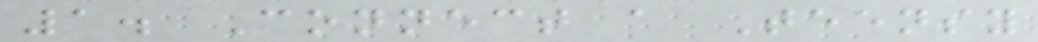1. Connect a Teensy
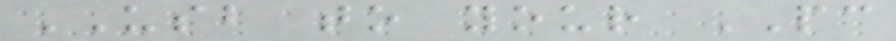USB to your PC
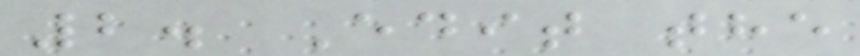2. Edit the
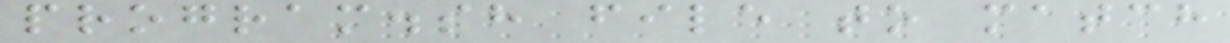program.sh file to match
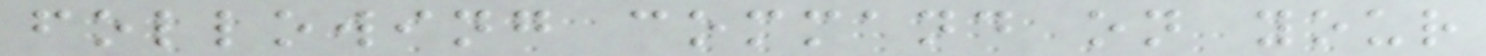following command on your
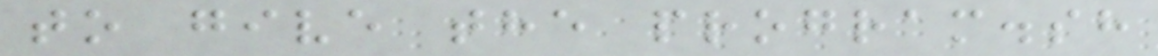to give the program.sh
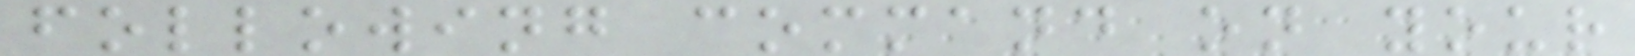following command on your
